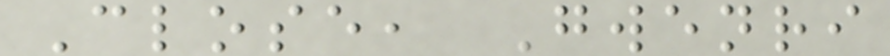Close, Gwenri
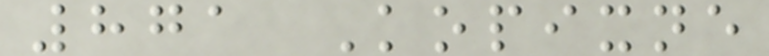871 Kopixne
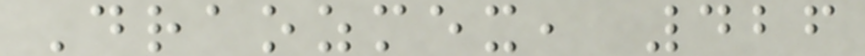Draozmex, 426
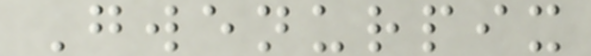Gwenurpix
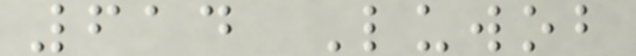614 Luwob
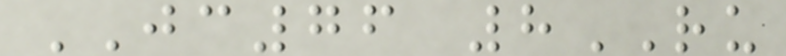JC76 8RU
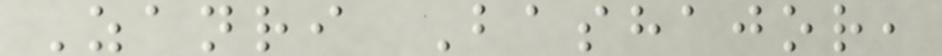Zanri Bashajor,
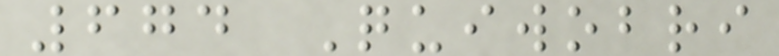674 Quiwobri
